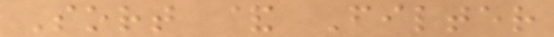Sort & Filter
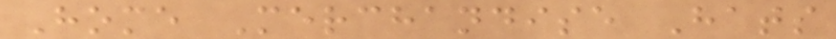Home Merchandise Hats
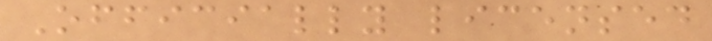Officially licensed
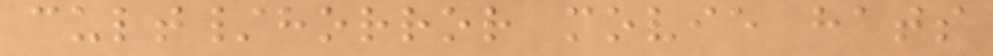cult/horror movie hats
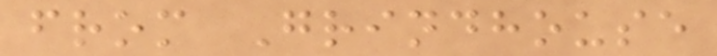from Grindhouse
